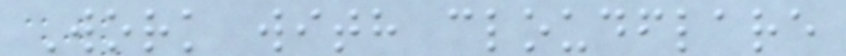Work with cloudflare
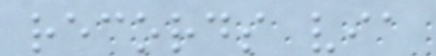records via
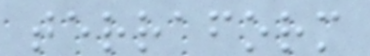terraform
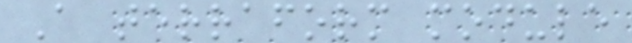A terraform module
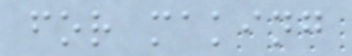for making
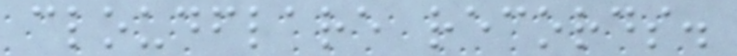cloudflare records.
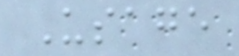Usage
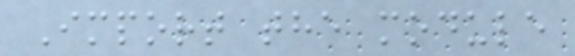Import the module
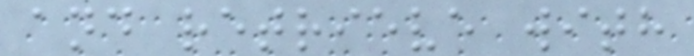and retrieve with
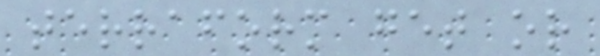terraform get or
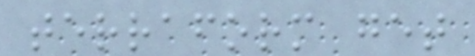terraform get
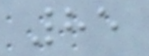85
